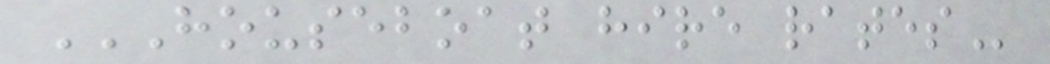HOUSEBOAT HIRE RATES
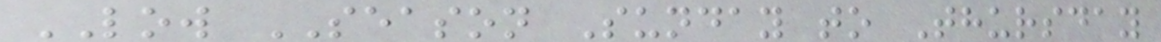LOW SEASON Sunday to Thursday
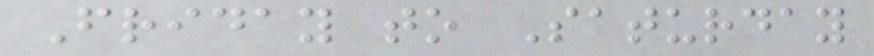Friday to Saturday
